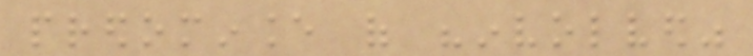predominance of "involved"
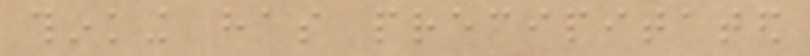thinking has precipitated
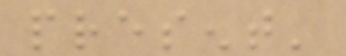present'
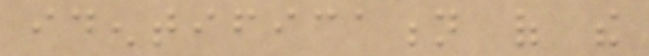identification of the
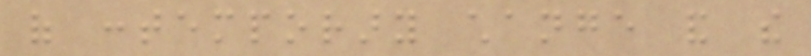of contemporary change and the
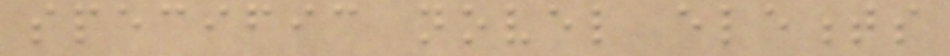specific novel elements
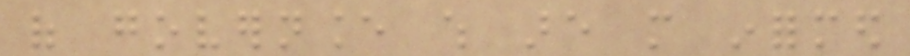of governance which are more informed
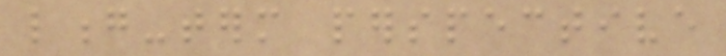long-term perspective
